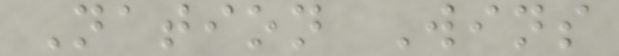Nation Wins
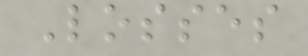Losses
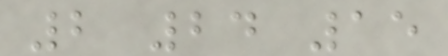2 24 15
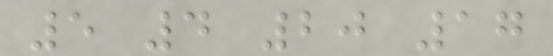5 4 20 17
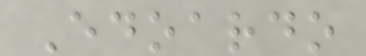Edoardo
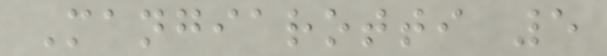Mangiarotti 5
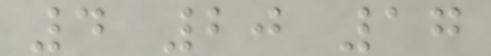4 20 17
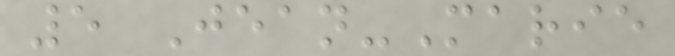5 Jean-Marie
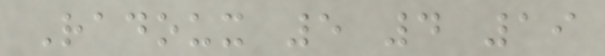Radoux 5 4 19
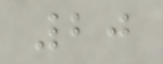20
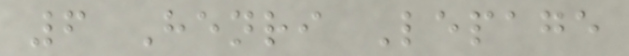6 Henri Lepage
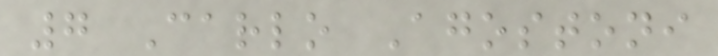7 Carlo Agostoni
